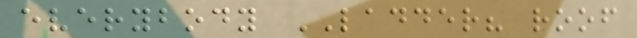everybody LADDER? roof
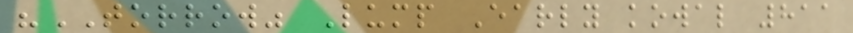"TORROW" Lump Early kowal 811
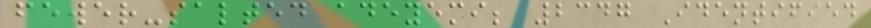fewer-salted adeyemi; 2347 Identified
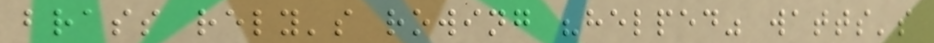brass rely's rowing "helped" watts's
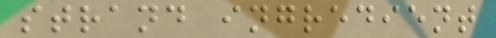strand ingredient
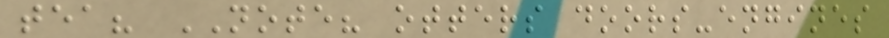tea? NOTE? otters doors-engines
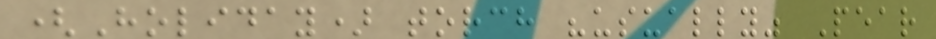(Holiday) torch "usually" Pear
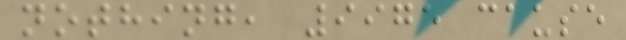nothing, 9975 cause
